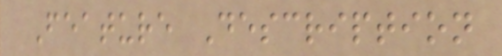Feature Description
